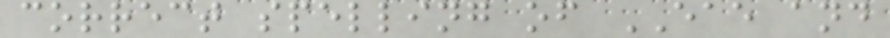correct spelling of EAE and
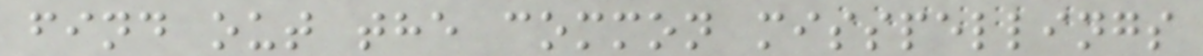find out the common misspellings
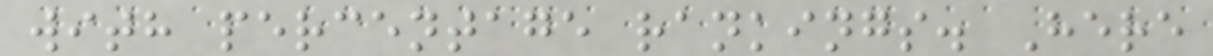with percentage rankings. Here
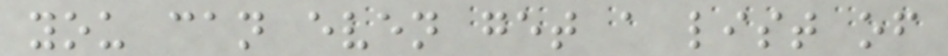you can even get a list of
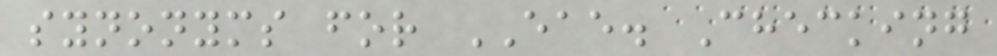synonyms for EAE. Checking
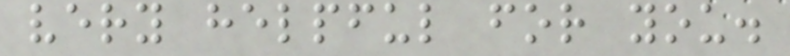very helpful for you.
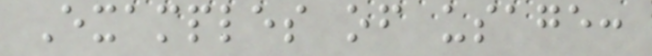Examples of usage:
